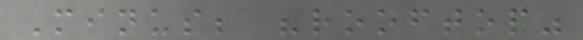Minus; "rooftop"
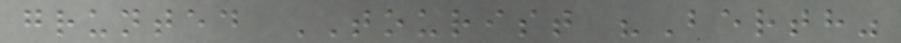grunted TOURIST "Berth"
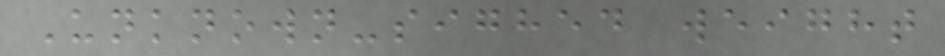Unknown-sighed weight
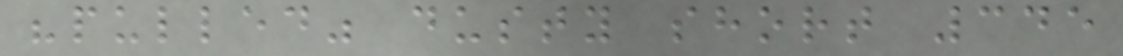"pulled" dusty short 345
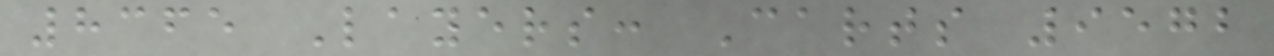8365 Layers: Carts 9572
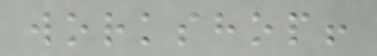workshop!
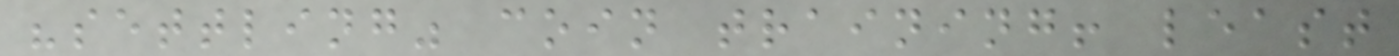"settling" coin training! least
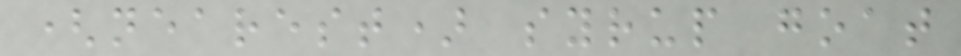(nearest) syrup goat
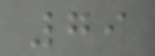79
